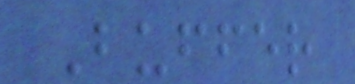Buffer
